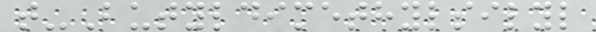t-Butyldimethylsilyl
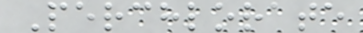Perchlorate
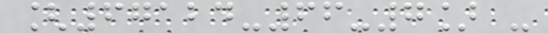[67124-66-7] -
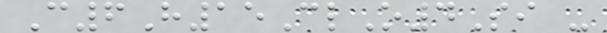C6H15ClO4Si -
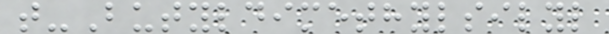t-Butyldimethylsilyl
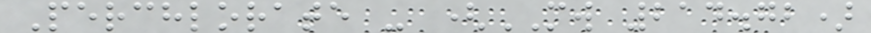Perchlorate - (MW 214.72)
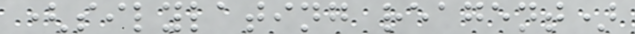(silylating reagent)
